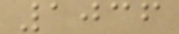1036
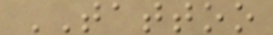TATTOO
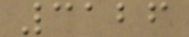3126
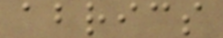abrics
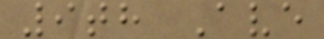9th Ave
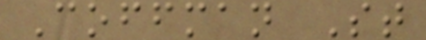Coffman St
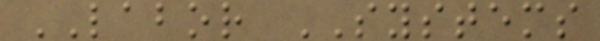LABOR SYSTEMS
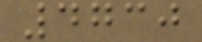4730
